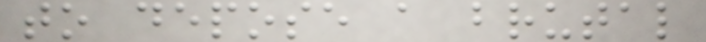to depose a brutal
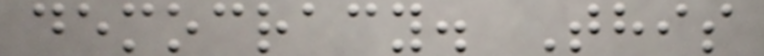democracy. This
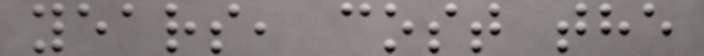years, cost the
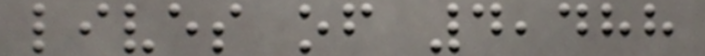lives of 4,488
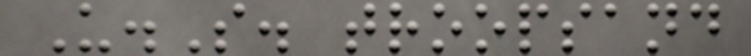U.S. troopsand
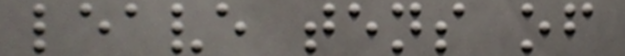leave tens of
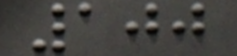100
